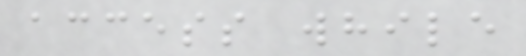access while
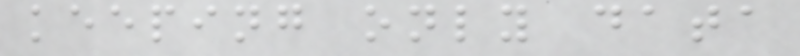keeping only data
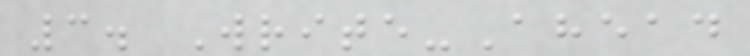3. Write-Ahead
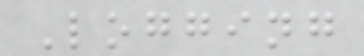Logging
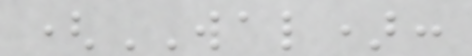(WAL):
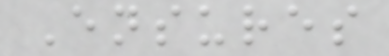Ensures
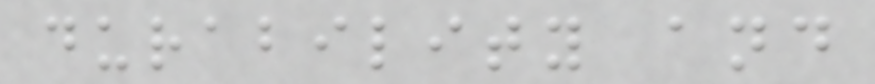durability and
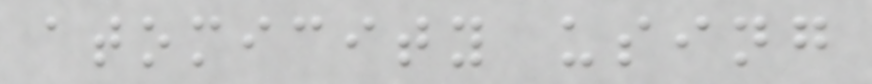atomicity using
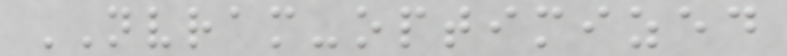NVRAM-optimized
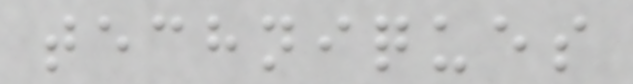techniques
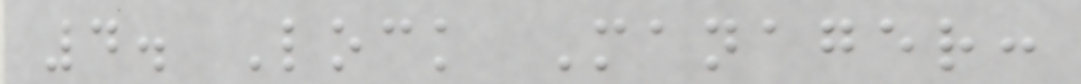4. Lock Manager:
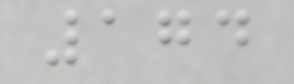174
